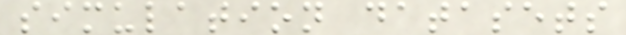simulation datasets
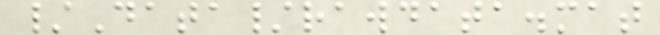/Data/rawdata.mat
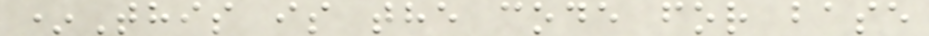*This is the code for base
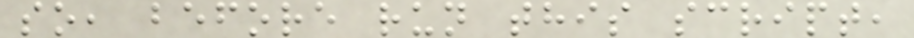so, before run this script,
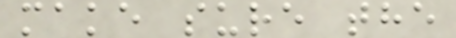make sure the
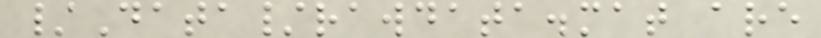/Data/rawdata.mat are
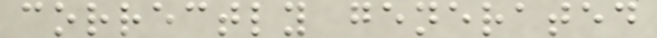correctly generated
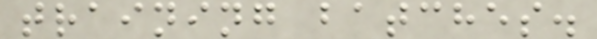training batches.
